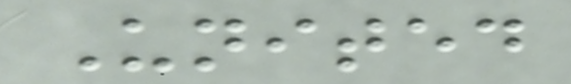United
